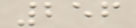256
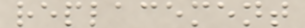replacement
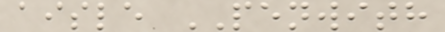aisle PENWITH
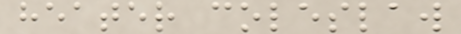heater coleslaw
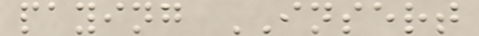paying INSERT
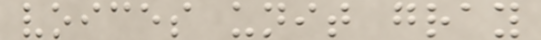voices unit gray
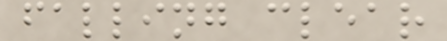falling clear
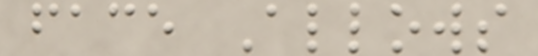face Allows
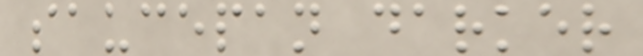saucepan darker
